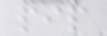pip
